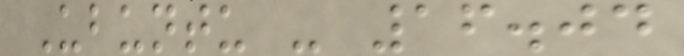Ubuntu - 16.04
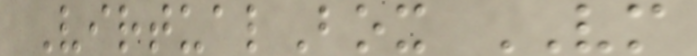VirtualBox VM
